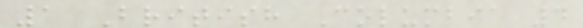1 British Columbia 4
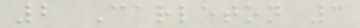2 Carleton 3
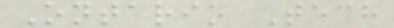Ontario Tech
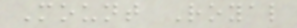Mount Royal
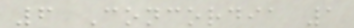6 Concordia 1
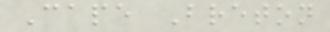Cape Breton
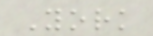York
